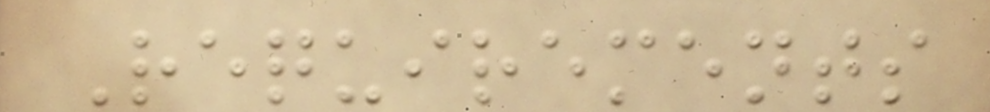Requirements
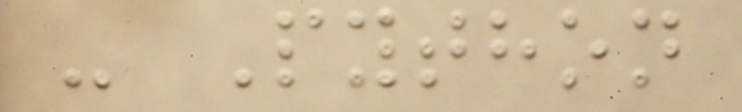- Python
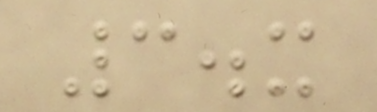3.x
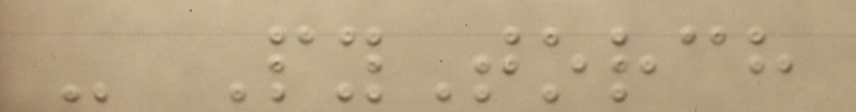- PyTorch
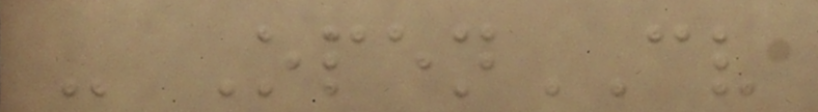- OpenCV
